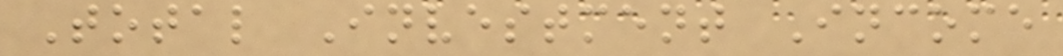Total Investment Income
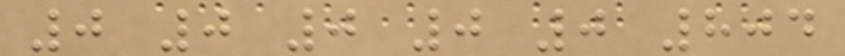0 0 0 0 0 804
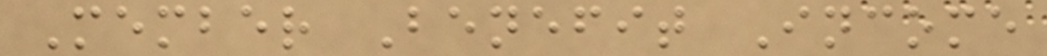Member Benefit Income
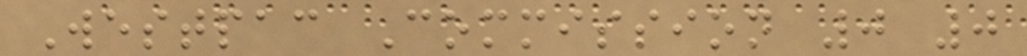Westpac Commission 0 0
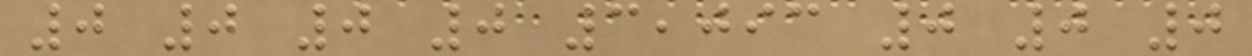0 0 0 0 3,093 0 0 0
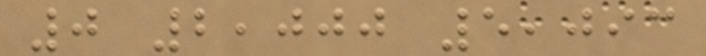0 2,000 5,093
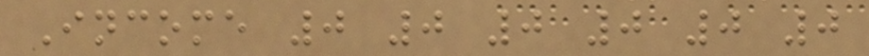Income 0 0 0 0 0 0
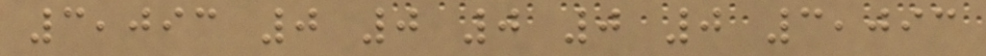3,093 0 0 0 0 0 3,093
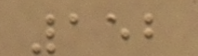152
